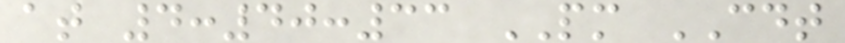at 4:40:33 PM CDT
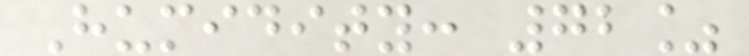Humidity: 72%
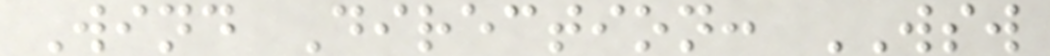Wind Direction: WSW
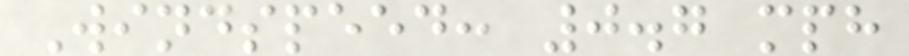Windspeed: 0.7 mph
